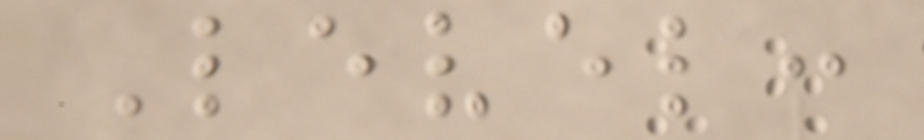Level:
